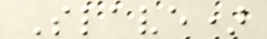Slave)
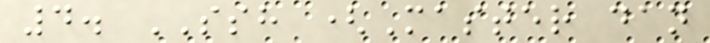4. SSH (Master dan
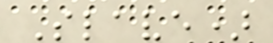Slave)
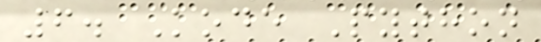6. Kode Python
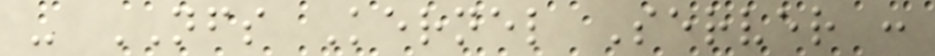- NFS Kernel Server :
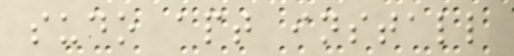sudo apt install
